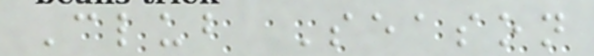Club Season
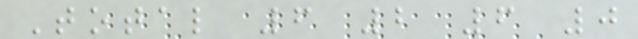Total 6 2 6 0
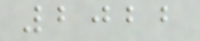2022
